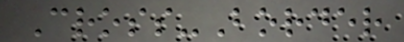Cross-Border
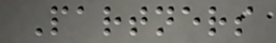Partners
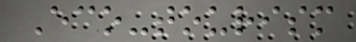Eco-tourism
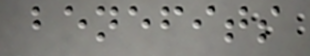benefits
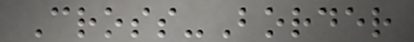Cross-Border
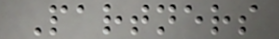Partners
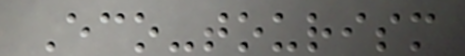Eco-tourism
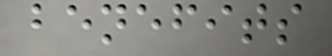benefits
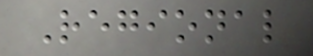Regional
